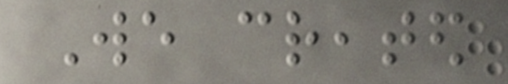We created
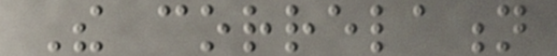The correlation
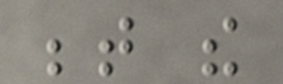between the
